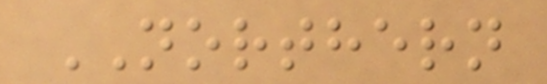NORTHERN
